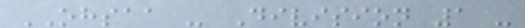OHSAA - Division 1 -
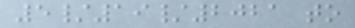5/19/2021 to
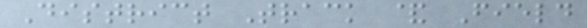District Track & Field
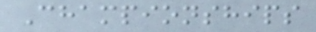Championships
